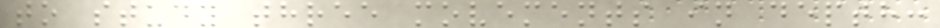to study three movements in depth:
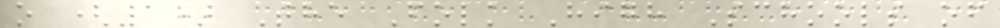o (1) The Folk High Schools of
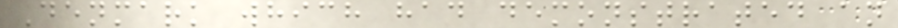Denmark which had demonstrated an
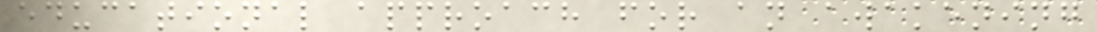educational approach for an awakening
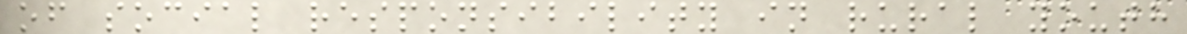of social responsibility in rural youth
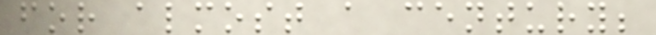for almost a century;
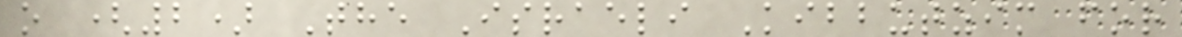o (2) The Israeli Kibbutzim for
